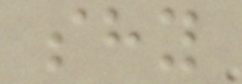shy
